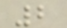2
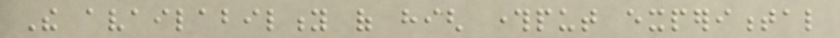The availability of high throughput experimental
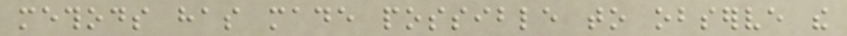methods has made possible to observe the
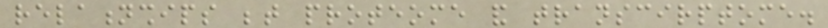relationships between proteome and transcirptome.
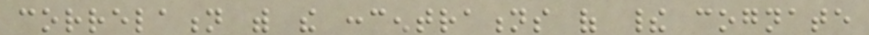correlation with the concentrations of their cognate
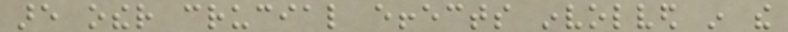are other crucial effects involved in the
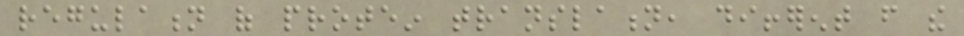regulation of protein translation, different from the
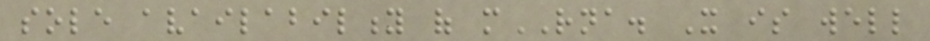sole availability of mRNA. It is well
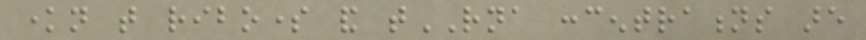known that ribosome and tRNA concentrations are
